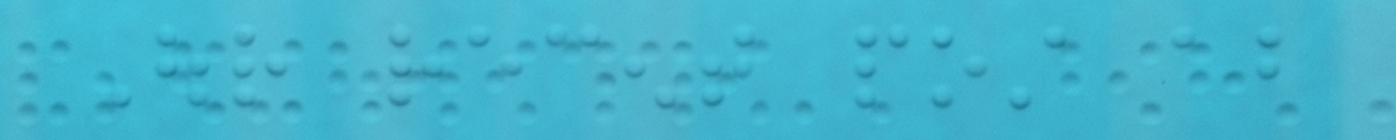Our recent post about
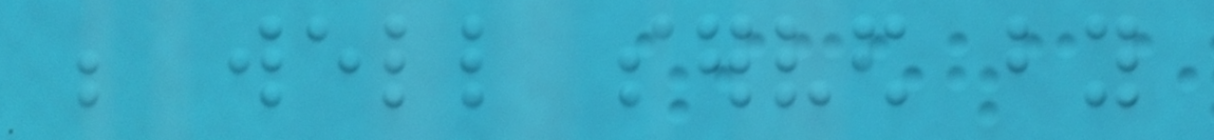be well served by
